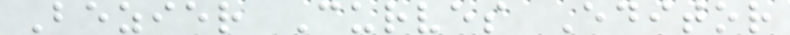Bezier Curves Editor
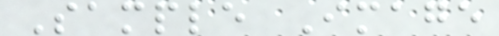Sample Image
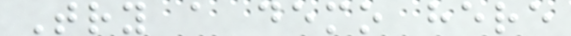Try a demo here
